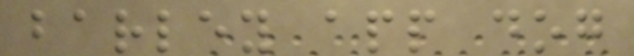barley app dog
